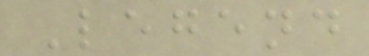Legend
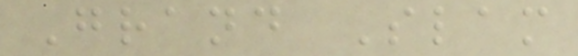Grand Slam
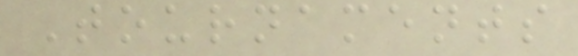Tournaments
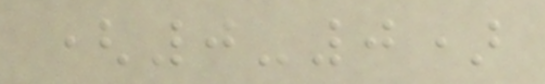(0-0)
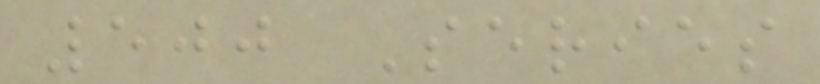500 Series
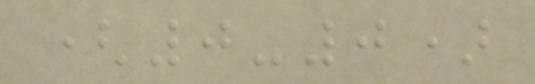(0-0)
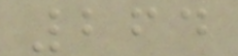264
